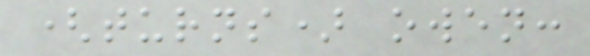(turns) owen:
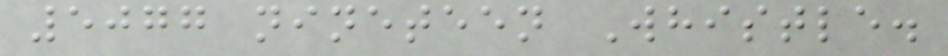5077 nineteen Whistle.
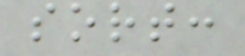sort:
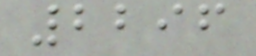2296
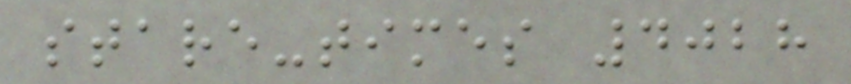stare-times 4028
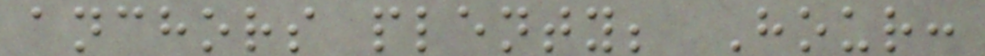anchors plenty; Hour:
